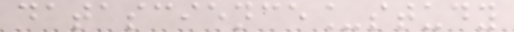datascience_study
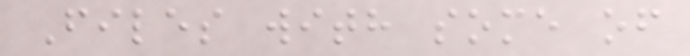Files with some of
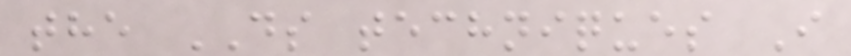the DS techniques I
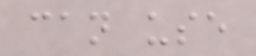can use
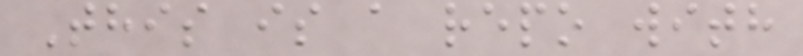This is a repo with
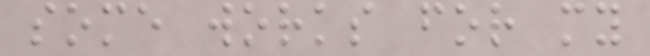some works for my
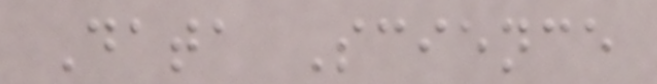Data Science
